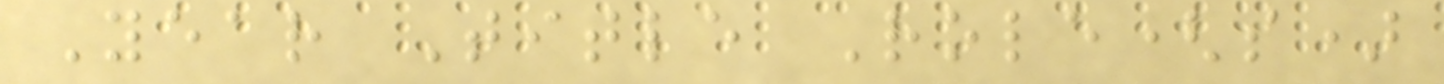Year Title Role(s)
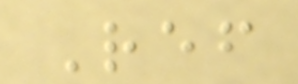Ref
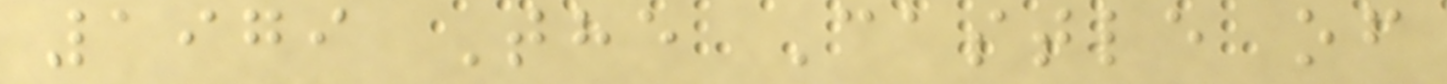1979 The Castle of
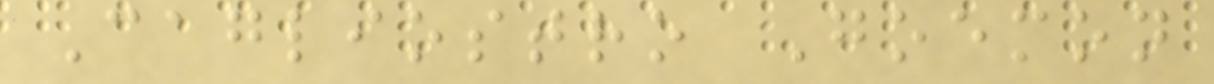Cagliostro Goemon
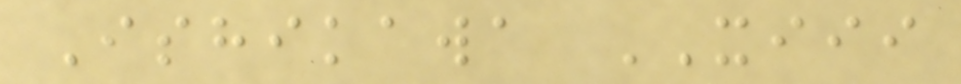Ishikawa XIII
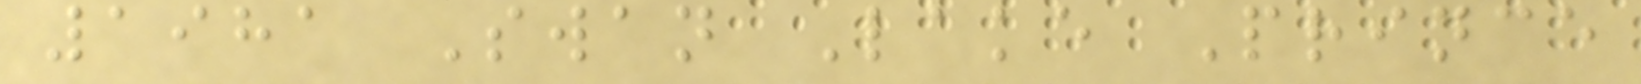1981 Swan Lake Prince
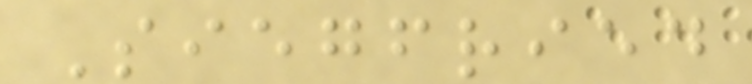Siegfried
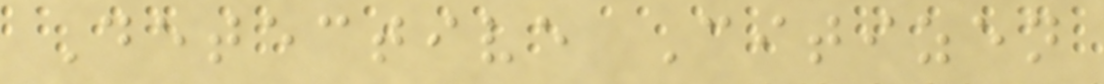Detective Citizen
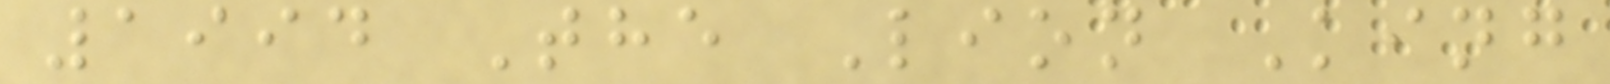1994 The Lion King
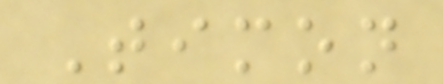Timon
